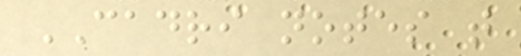CADRI notes that
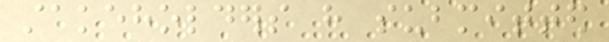stakeholders have submitted
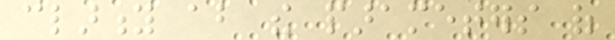clarity about the parameters of
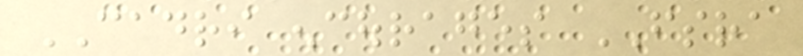CADRI encourages FSRA
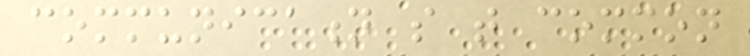communication so that common
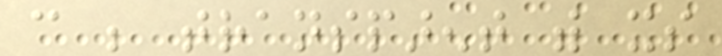can be transparent with its
